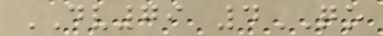DV79 4QO
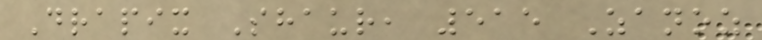Drapix Shaur, 515 Zanoz
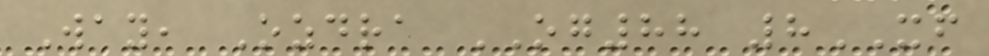Way, Ozdra OG88 8XF
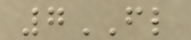7FL
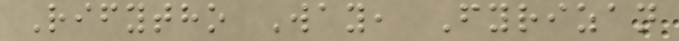Rifytho Way, Fyrizan
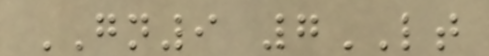GN9 7LT
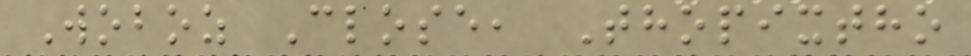Woboz Close, Thopixtho
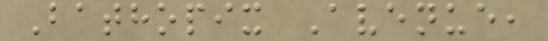Bathopix Avenue,
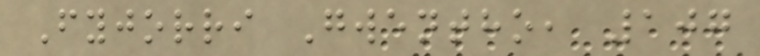Fyjorri Gwentho, 107
